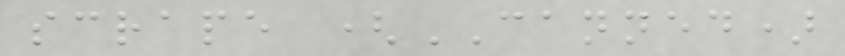scrape (CANNED)
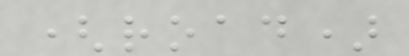(road)
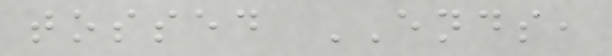tossed ENDS,
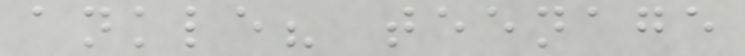ankle? teenage
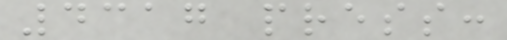4317 press:
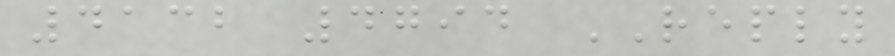4132 4794 REPLY
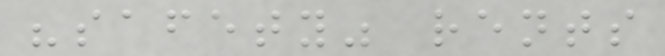"safety" rents
